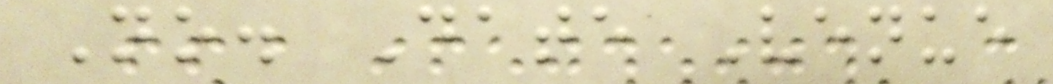No. Date Venue
